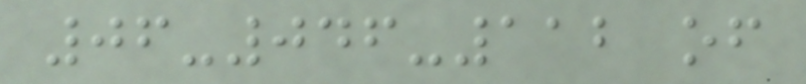06-046-112 of
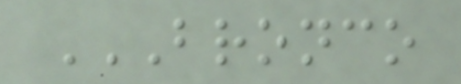BRONCO
